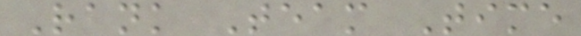Rank Team Time
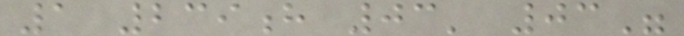1 239h 03' 03"
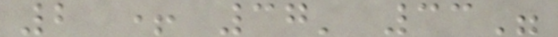2 + 37' 33"
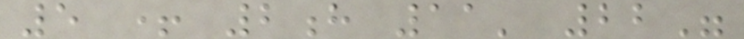5 + 2h 11' 22"
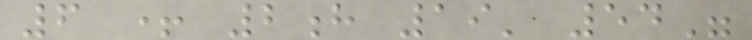6 + 2h 19' 54"
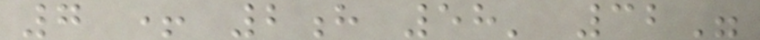7 + 2h 58' 32"
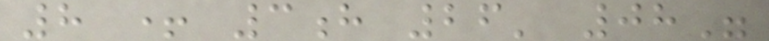8 + 3h 26' 08"
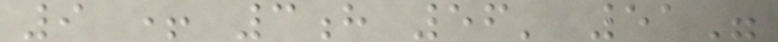9 + 3h 56' 51"
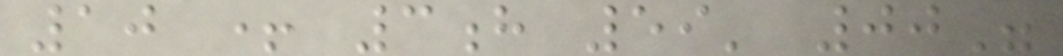10 + 3h 59' 00"
